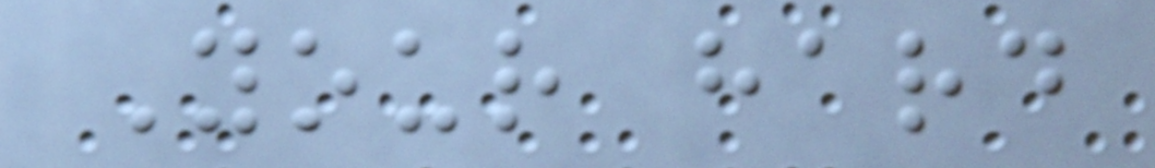Your hard
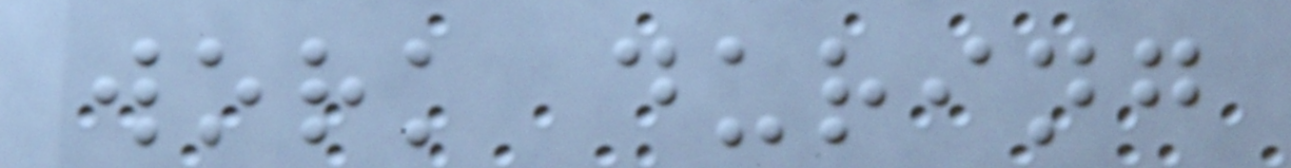work during
